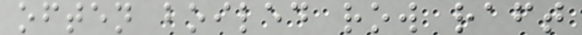often boiled row raft
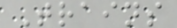Trains
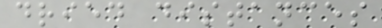dried distances
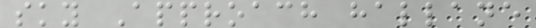sky Approach hallane
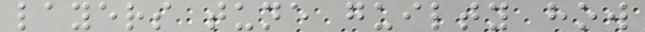layers tune guilty how
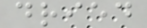dried
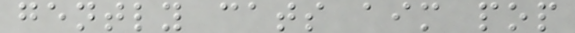gently cats aim pop
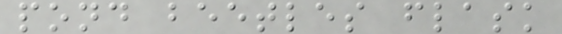pond beetles flask
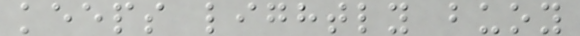keeps lightly buoy
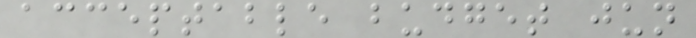acceptable budget jun
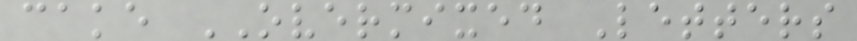cake OVERMIXED Letters
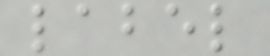label
